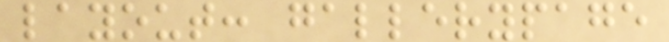layout: gallerypage
